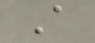A
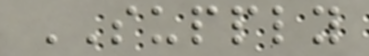SUPPLY
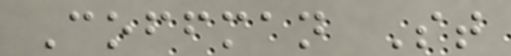Coffman St
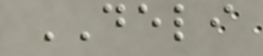DELI
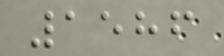1586
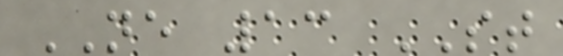NE 13 ST
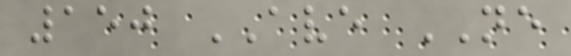150 AVE NE
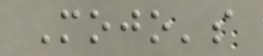Mojo's
